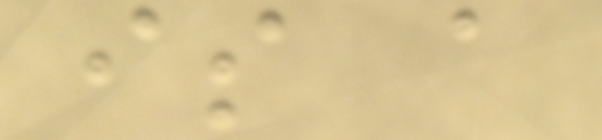is a
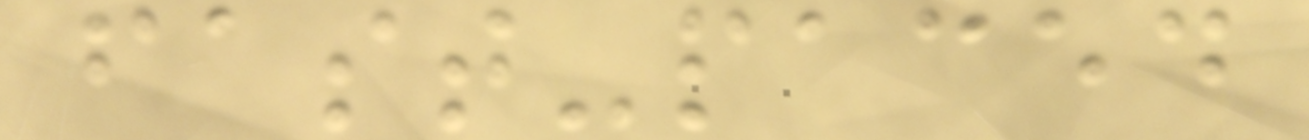fast-paced
